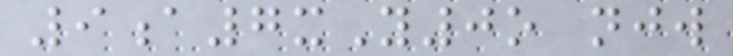9a7xY0o njw
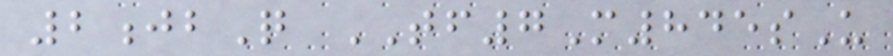2jbQ TF7M845sU
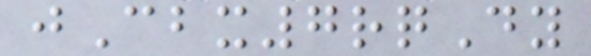jCbx7rqDy
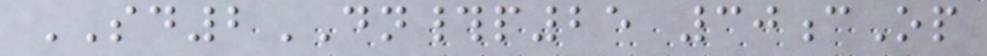SD2DN#p25 30cOp
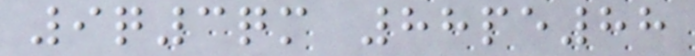9q3qm 88pe88
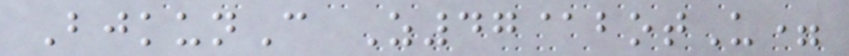BjkunC Z47@botU=
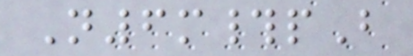N6m#pB
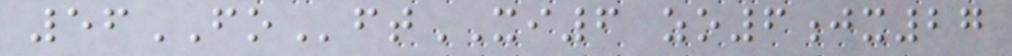56FOftXI6 zo6jx27
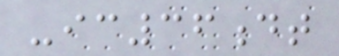-ic36dt
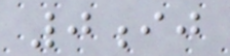0ij
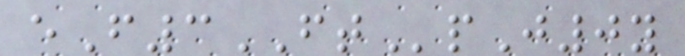eF3FTpJ0y
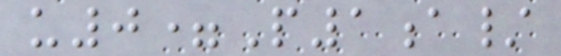u0=P1a/
